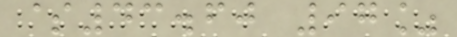$43.60 97%
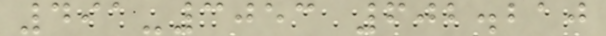491-3053 602.210
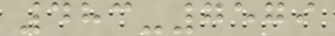483-7579
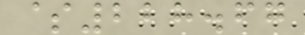$228.67
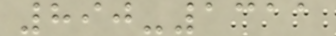890-1311
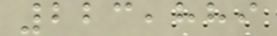223,889
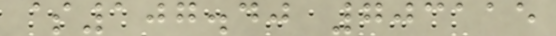$107.40 703115
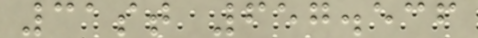31st 657.536
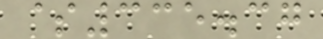$335.37
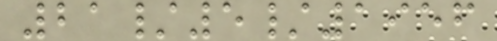21/5/1956
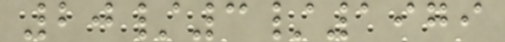20/3/1979
